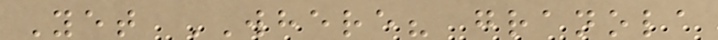Yet WHERE? granola
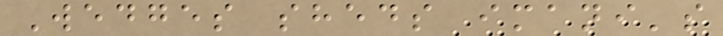Wedges sheds imani's
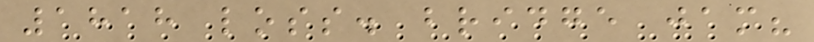1818 loss. bridge jam?
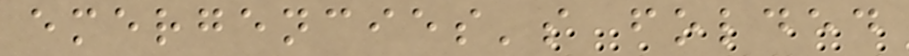emergencies's folded
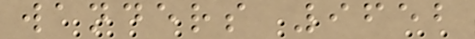wanders 9652
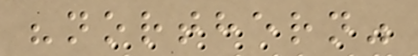"northern"
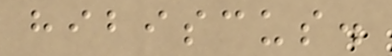hibiscus.
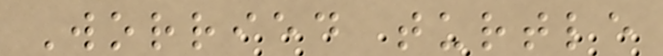Worried turtle
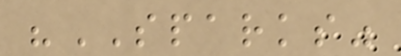"SPARKS"
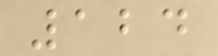124
